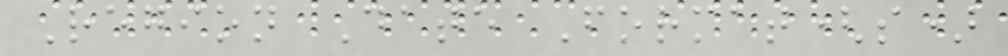Region Date Format(s)
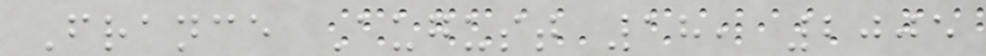France August 18, 2005
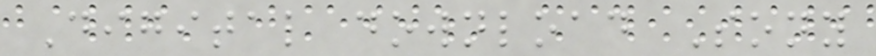Digital download Sony
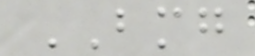BMG
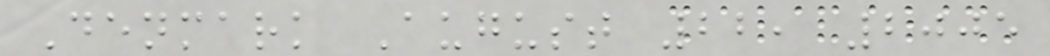Denmark August 22, 2005
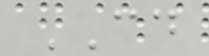CD
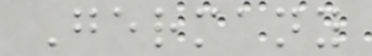Germany
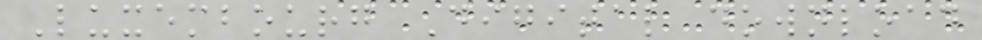Luxembourg Digital download
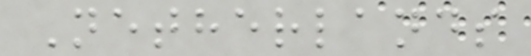Netherlands
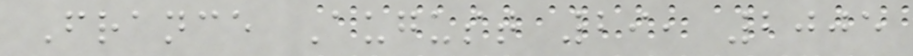France August 29, 2005
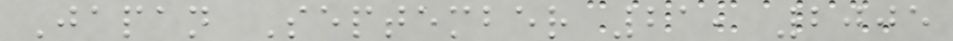Japan September 21, 2005
